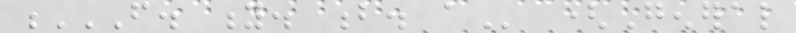F. Y. B. A (General
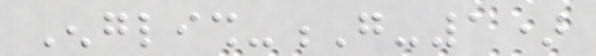English-G-1)
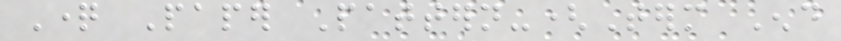Question Paper Pattern-(Term End
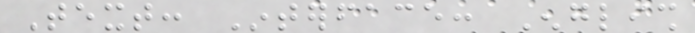Text: Interface: English
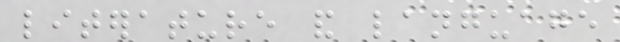literature and language
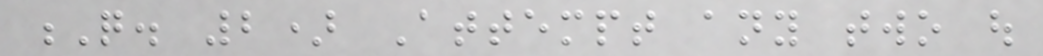Q. 2) Attempt any two out
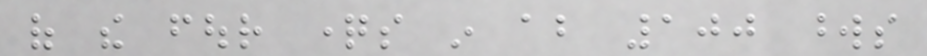of the four questions in about 100 words
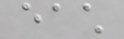each
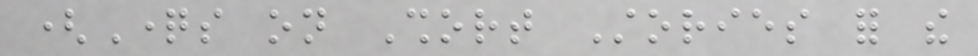(Questions on Short Stories for the
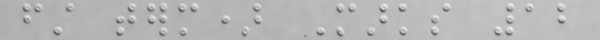first term) Marks 12
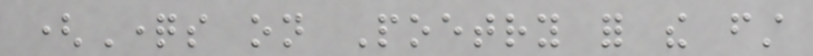(Questions on Poetry for the first
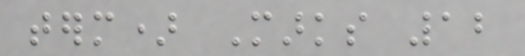term) Marks 12
